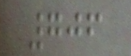706
